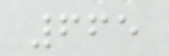665
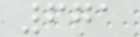671
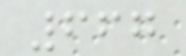667
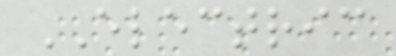ELECTRIC
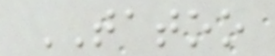TATOO
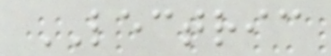LECTRIC
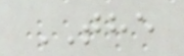THE
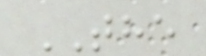THE
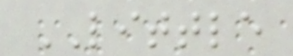LITTLE
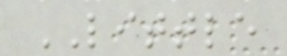LITTLE
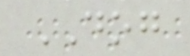DOG
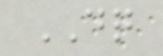DQ
